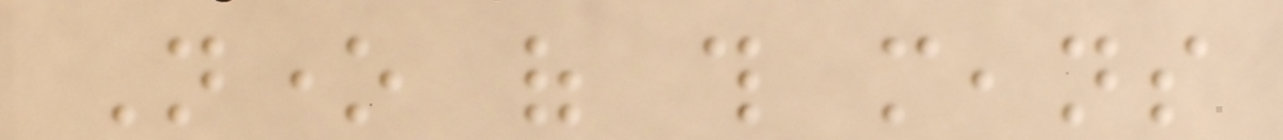None of this means
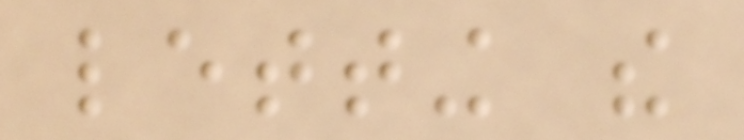letting the
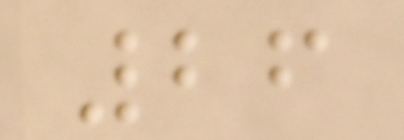26
